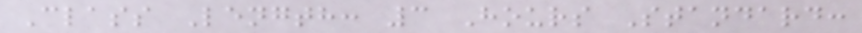Class Length: 3 Hours Standard:
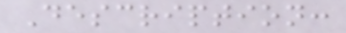Description:
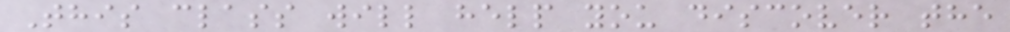This class will help you discover the
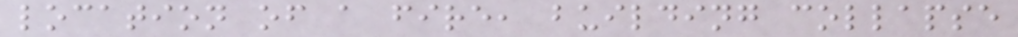location of a fire, building collapse
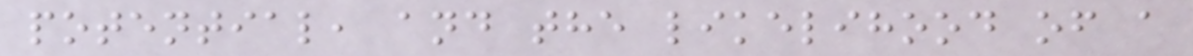potential, and the likelihood of a
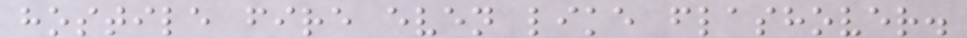hostile fire even like flashover.
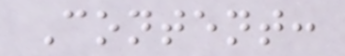Content:
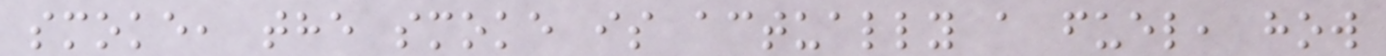smoke, the smoke is actually a fuel, how
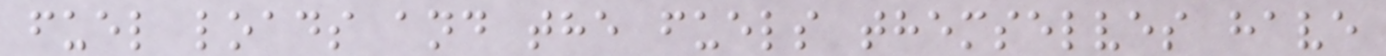fuel loads and the fuels themselves have
